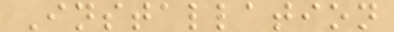Installation
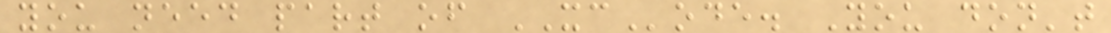you need part of XCode. You don't
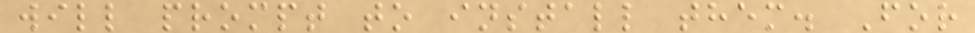will prompt to install them. For
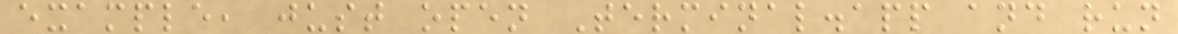example, just open Terminal.app and run
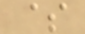$
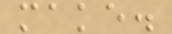make.
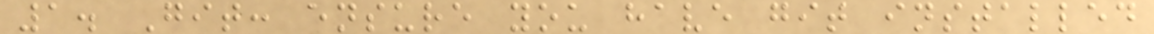1. Git: ensure you have git installed
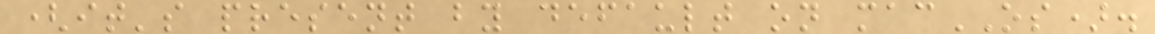(it's present by default on macOS).
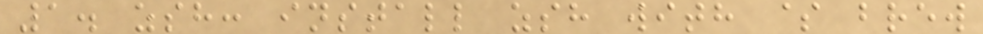1. zsh: install zsh with $ brew
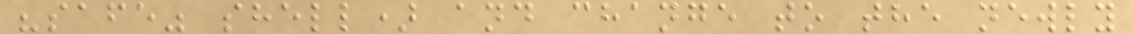"safe" shell) and change to the newly
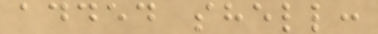added shell:
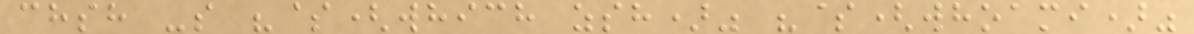chsh -s "$(which zsh)" "$(whoami)"
